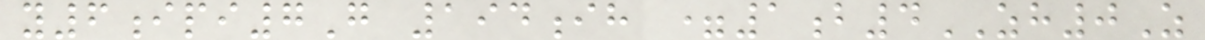y6ipi7G 194ih =1b4ZH0Z
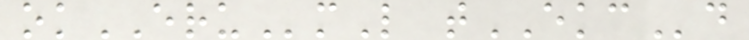okERUmL tEKCd
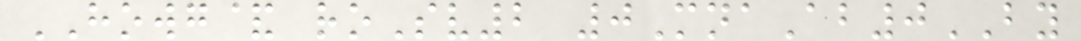HOWG& roSv2 0MnaAb0BY
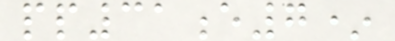pp31e7*
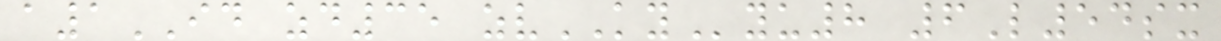a1ID zd35 zvKYyu8 6L54sx
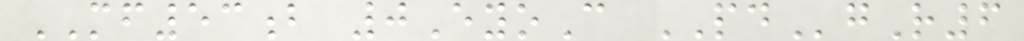MF53b 0EyoC PDgR6
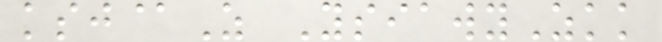ksj@Z YsiawyZkk
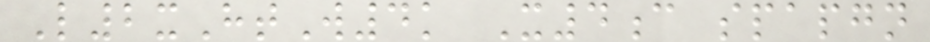L2xHtW4k X4c spapgn
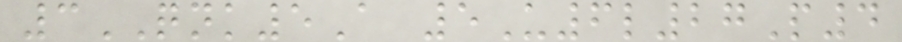3QNK5A 5U6l27P4
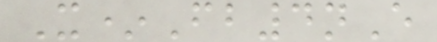X*Fb4nE
